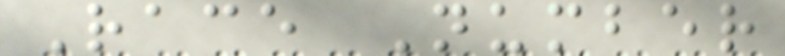Race Number
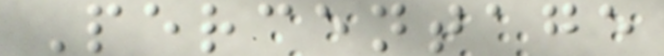Percentage
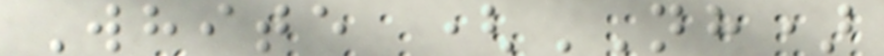White (NH)
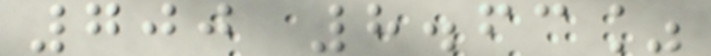700 8.63%
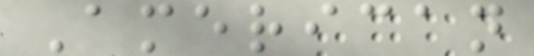American
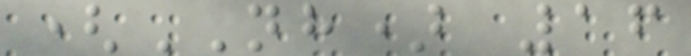(NH) 16
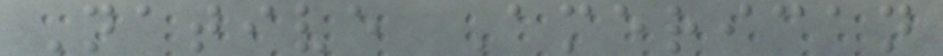Native American
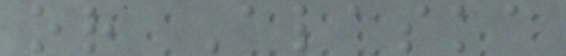or Alaska
